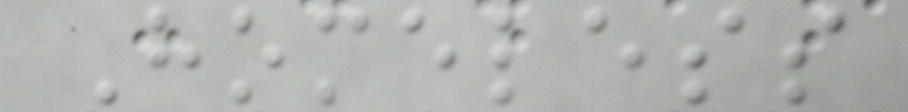Homeless
